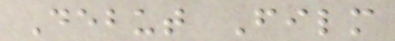Debut Film
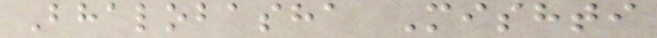Bhalobasha Mishti
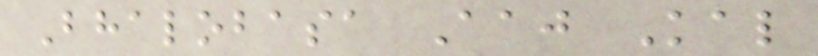Bhalobasa Aaj Kal
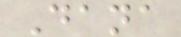Dana
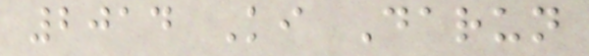2014 Ki Darun
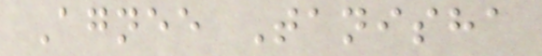Agnee Tanisha
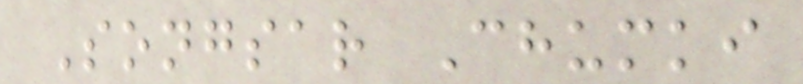Songsar Chumki
